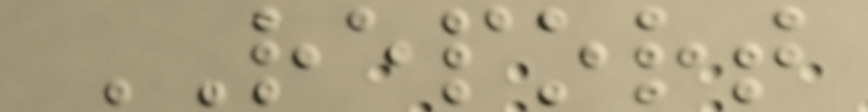REPORT
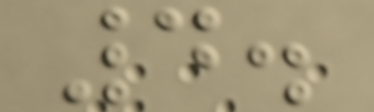4.
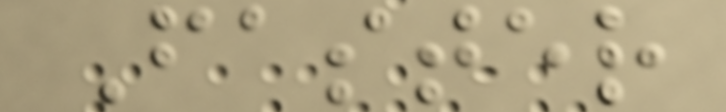Faster
